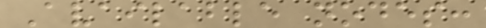Available nodes:
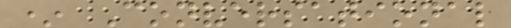* Conversational
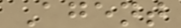Agent
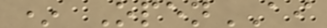* OpenAI
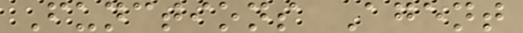Functions Agent
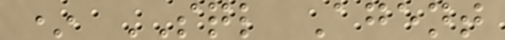* SQL Agent
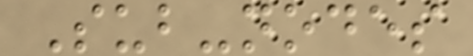Sub-nodes
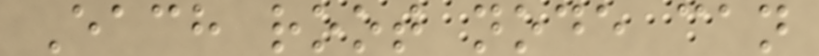Each root node can
